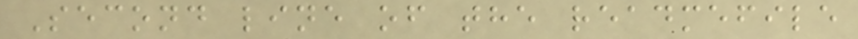Second line of the readmefile
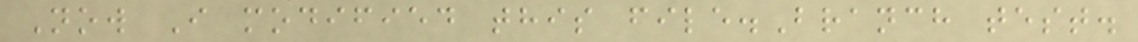Now I modified this file.Branch test.
